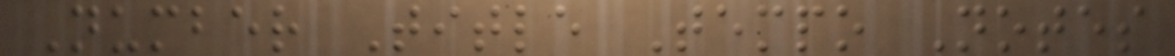Number Title Tempo Notes
